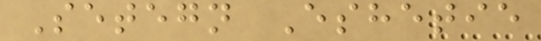Setegn Eshetie
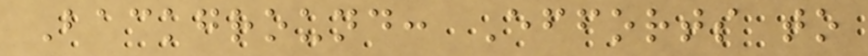Background: Efforts to
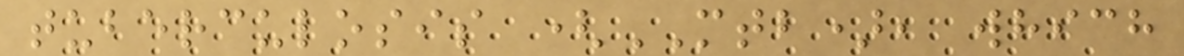tuberculosis (MTB), which
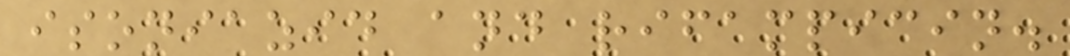isoniazid and rifampicin.
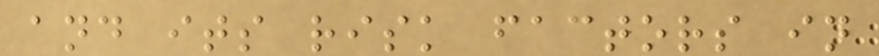and its risk factors in
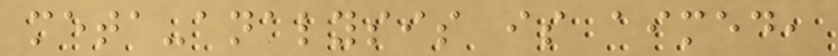meta-analysis is aimed,
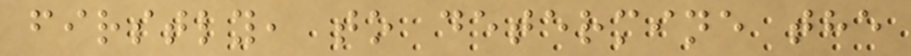firstly, to determine the
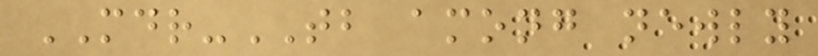MDR-TB among newly
